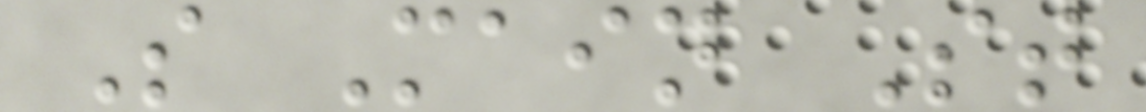S Main St
